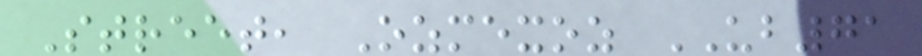Street, Ozmexoz UB71
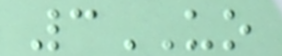3UO
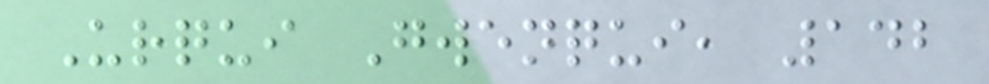Urqui Gwenqui, 142
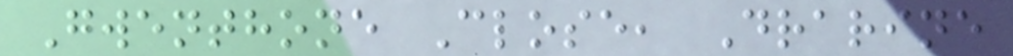Gwenthone Close, Drarine
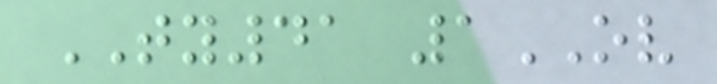TY41 1OV
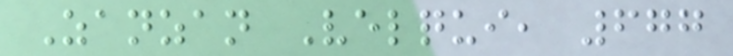Zanzan Velqui, 677
